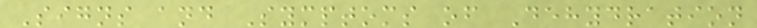Signs and Symptoms of Dehydration
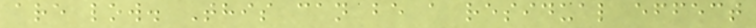are low. This can be a residual effect
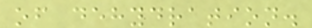of dehydration.
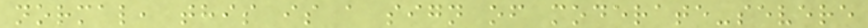normal, this is a sign of moderate-severe
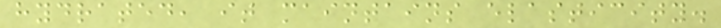hydrated, it maintains elasticity.
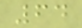64
